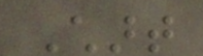Chart
